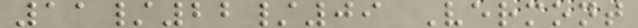11/22/09 Vermont
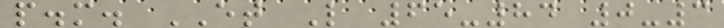p.m. ET L 65-84 0-3
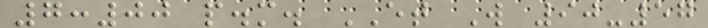7:00 p.m. ET W 90-57
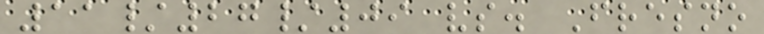11/27/09 vs. Fresno
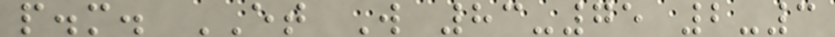p.m. ET W 83-75 2-3
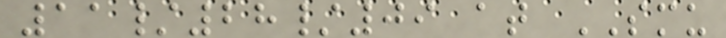11/28/09 at SMU
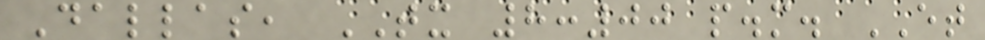Dallas, TX 8:00 p.m. ET
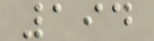194
